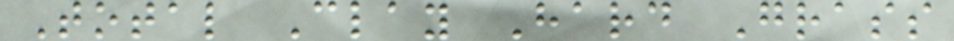Total Clay Hard Grass
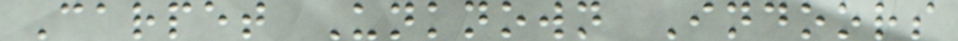Carpet Unknown Indoors
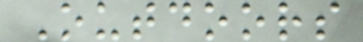Outdoors
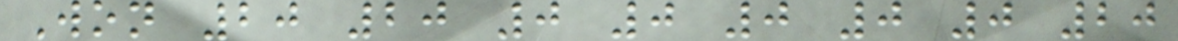Won 20 20 0 0 0 0 0 20
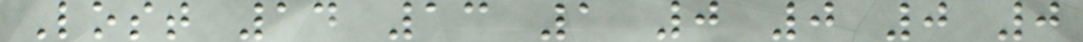Lost 14 13 1 0 0 0 0
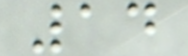14
